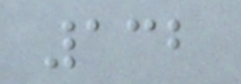132
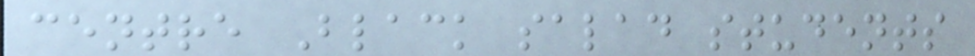centre Black salad students
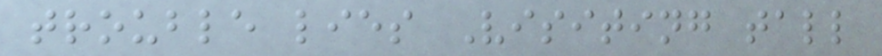trouble lies Visiting tall
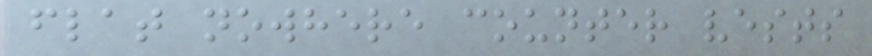flat nowhere counter vests
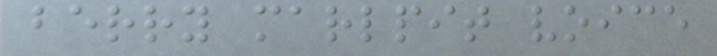berry marlpit voice
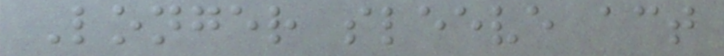Longer sleeve act
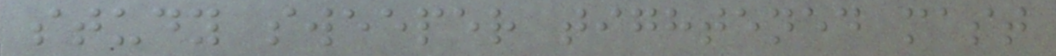study sweeper tightened mast
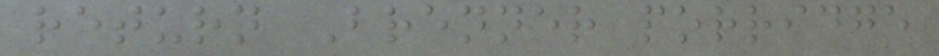return Brenner porridge
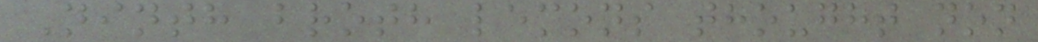Ninth broth lemons thought non
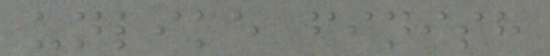unlike finish
